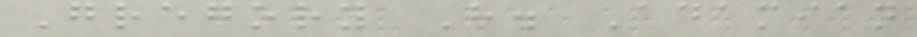Gregory H. Adamian
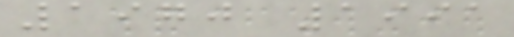1970 1991
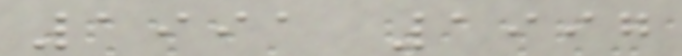1991 1997
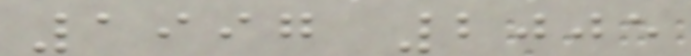1997 2005
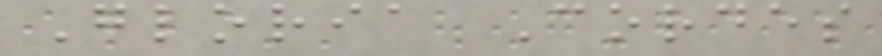Gloria Cordes
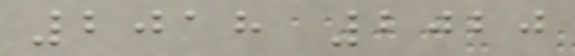2018 2020
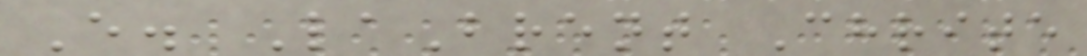E. LaBrent Chrite
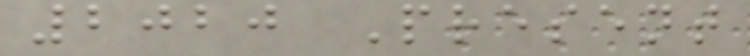2020 Present
